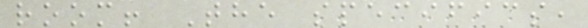room! The specifics,
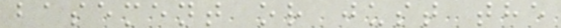basement or just the
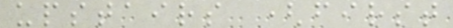upstairs (first
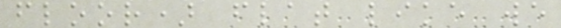floor) flat like we
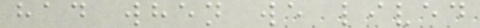had when we lived
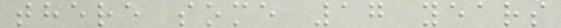there some 17 years
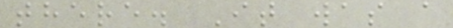there. It was a
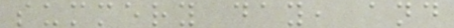summery day, and
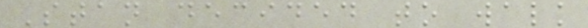Stan decided to walk
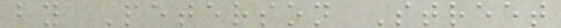by Peterson Street
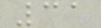31
